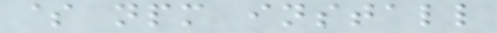$ npm install
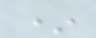*
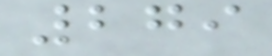279
